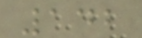142
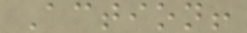Action!
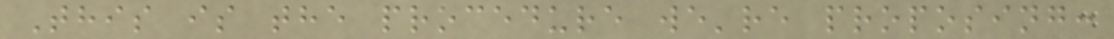This is the procedure we're proposing:
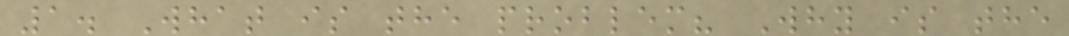1. What is the problem? Why is the
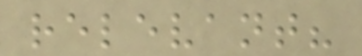relevant?
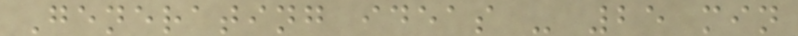Generating ideas - 25 min
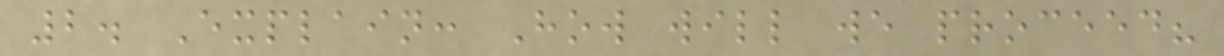2. Explain: How will we proceed?
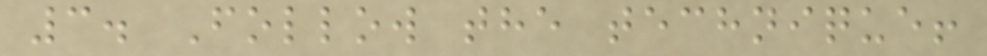3. Follow the technique!
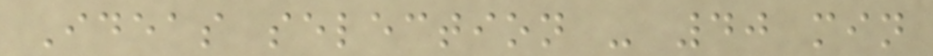Ideas selection - 40 min
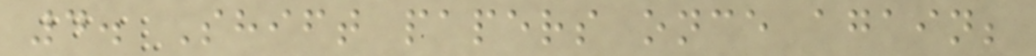4. Shift papers once again;
